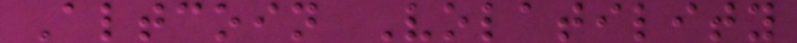Altcoin Volatility
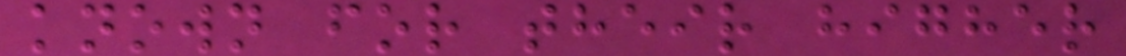known for their higher
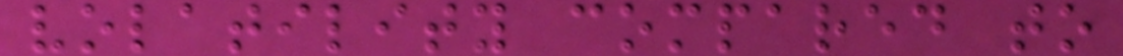volatility compared to
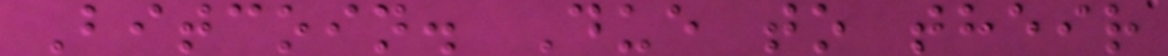Bitcoin. Due to their
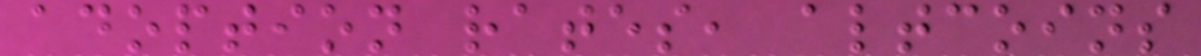adoption rates, altcoins
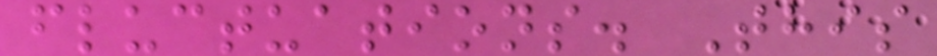fluctuations. This
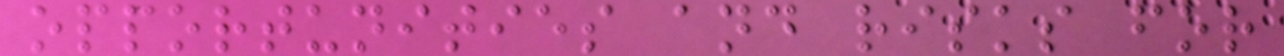opportunities and risks for
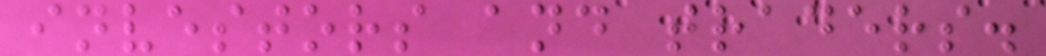investors and traders.
